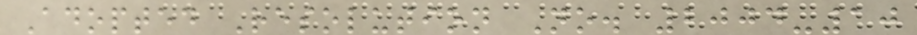Adopted Resolution No. 2004-10
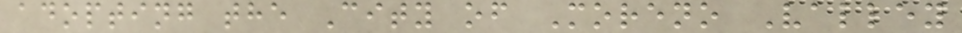adopting the City of Moreno Valley
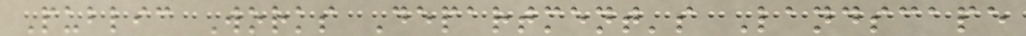Public Works Department's Landscape
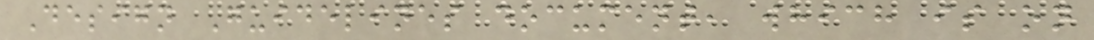Design Guidelines document, which is on
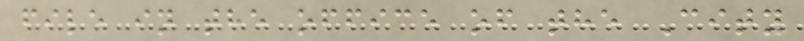file in the office of the City
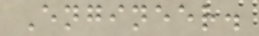Engineer.
